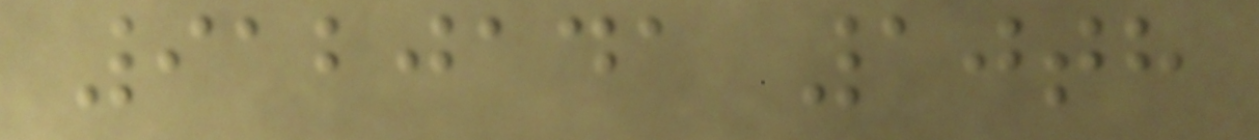9120141 10th
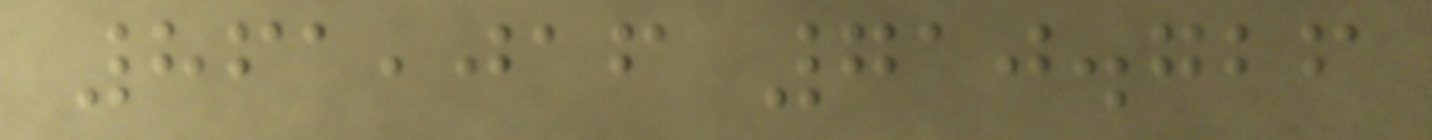861,016 710.726
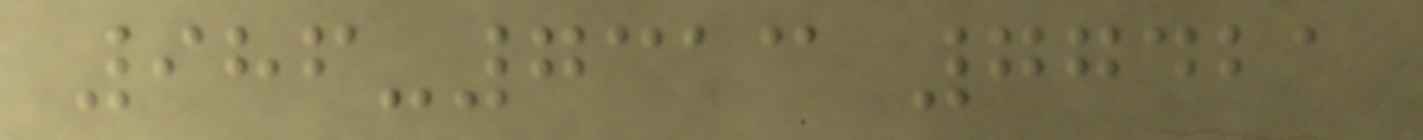986-7313 77421
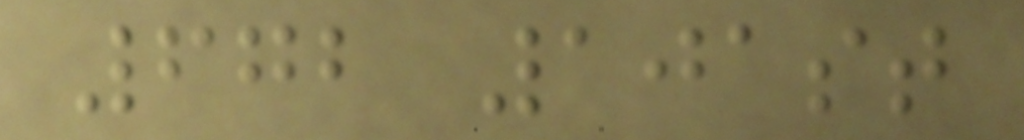672 101st
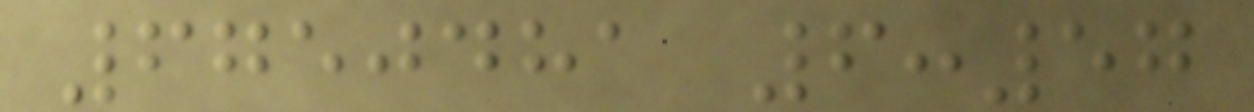6750481 6:57
